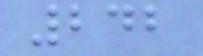242
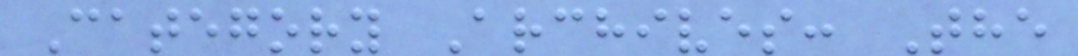Category Archives: The
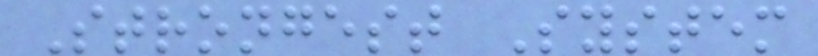Strongest System
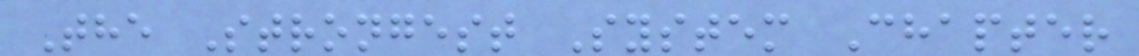The Strongest System Chapter
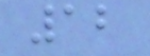12
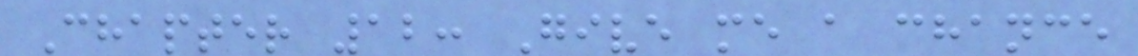Chapter 12: Give me a chance
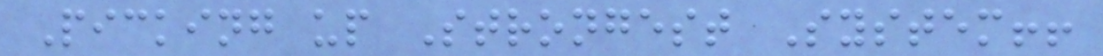Picking up Strongest System!!
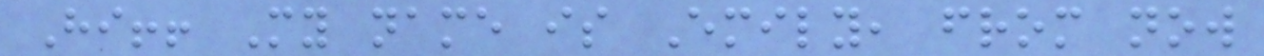Hi!! My name is Emily, from now
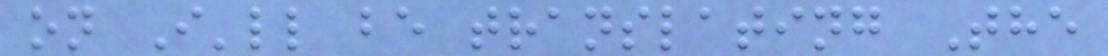on I'll be translating The
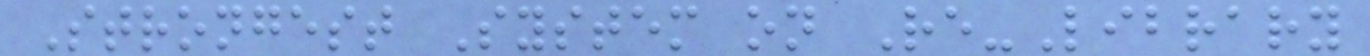Strongest System on Re-Library
